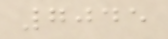7045
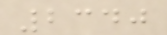2340
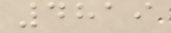4819
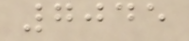7045
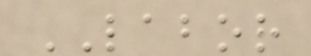LABOR
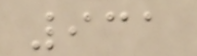931
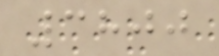3800
